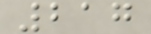217
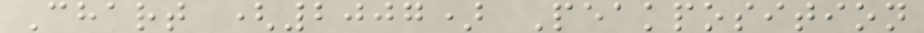Chart (2007) Peakposition
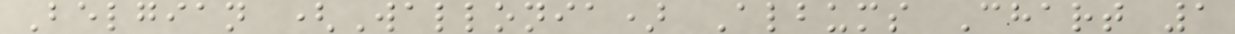Belgian (Wallonia) Albums Chart 1
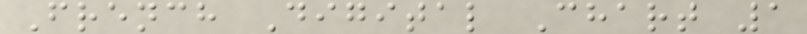French Digital Chart 1
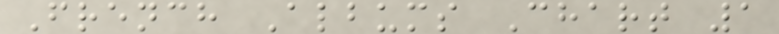French Albums Chart 1
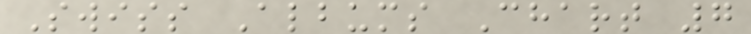Swiss Albums Chart 7
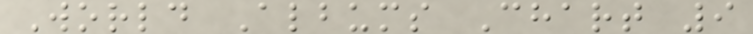World Albums Chart 9
